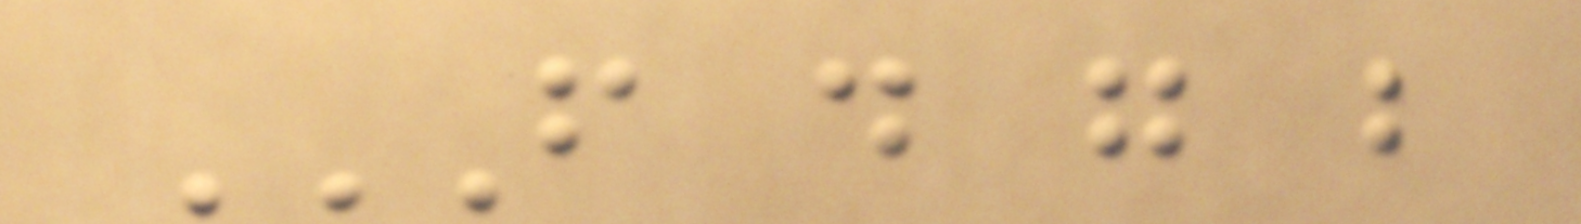F D G B
